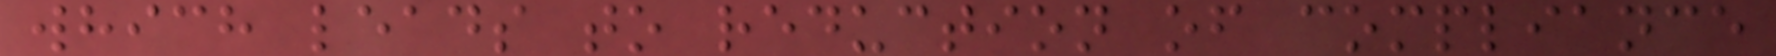which leads to reduction of compliance
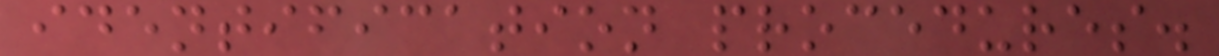identification procedures.
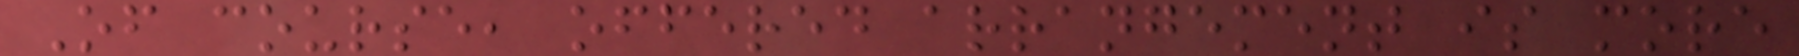Of course, offered arrangement is more
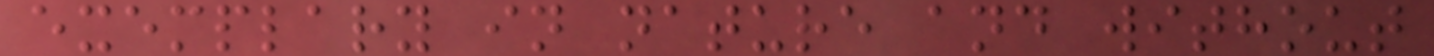exemplary in nature and without
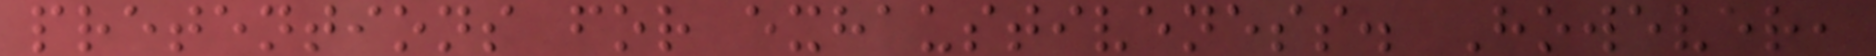pretentions for exhaustiveness. However,
